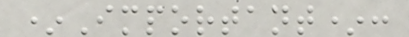*Important*:
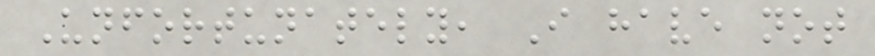Unfortunately, I have not
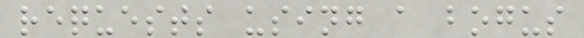requests using a bogus
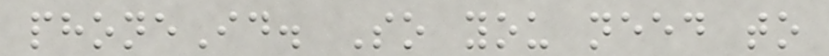phoneId. So you need to
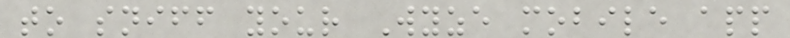to sniff your Wyze mobile app
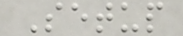Setup
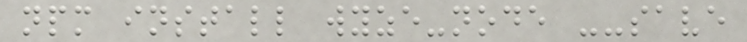npm install wyze-node --save
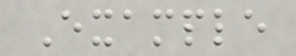Example
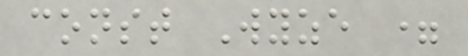const Wyze =
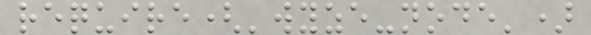require('wyze-node')
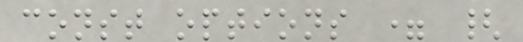const options = {
